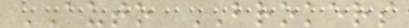AUTO BROKERS
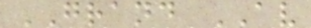GRAND AV
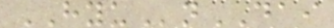HYUnDAI
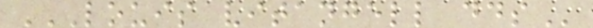LOUIS VITANGELL DDS
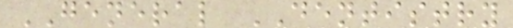GENERAL DENTISTRY
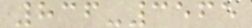836-3565
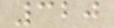320
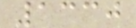1330
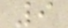9
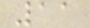11
